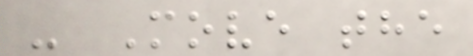- Move the
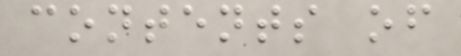contents of
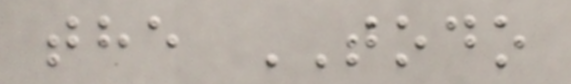the TODO
